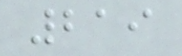219
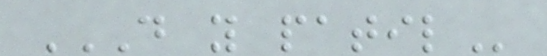D Y PATIL
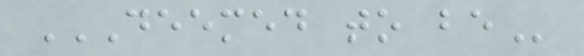DEEMED TO BE
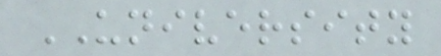UNIVERSITY
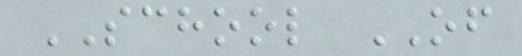SCHOOL OF
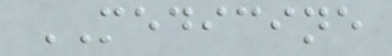MEDICINE
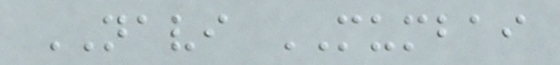NAVI MUMBAI
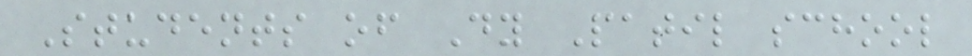Students of Dy Patil school
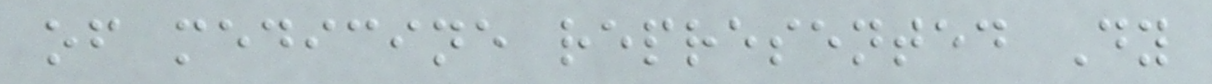of medicine represented Dy
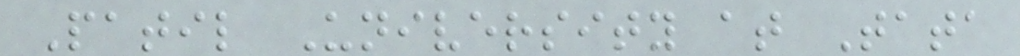Patil University at Tata
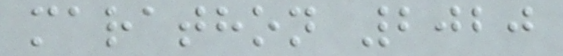marathon 2020
